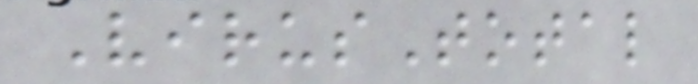VirusTotal
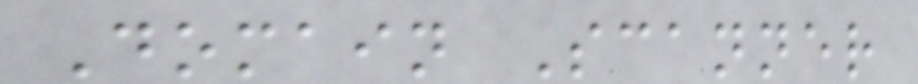Domain Scanner
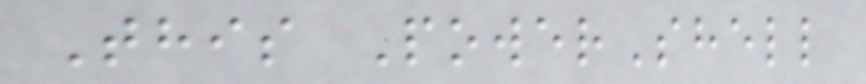This PowerShell
